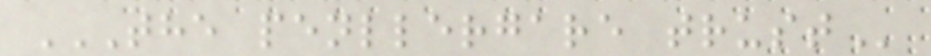THE PENLLERGARE TRUST
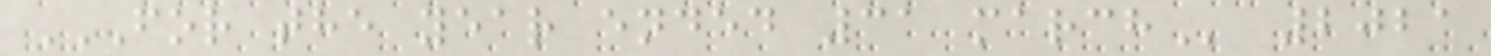FOR THE YEAR ENDED 31 MARCH 2021
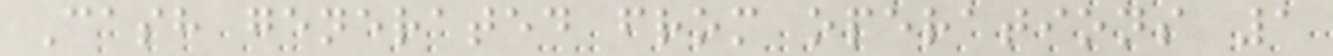Cash generated from operations 1
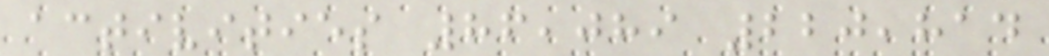activities 86,089 220,814
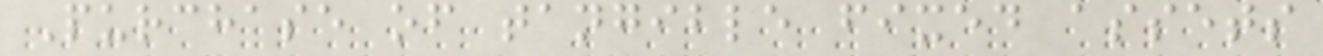Purchase of tangible fixed assets
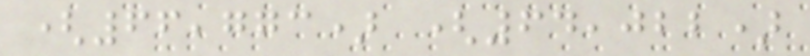(66,773) (64,022)
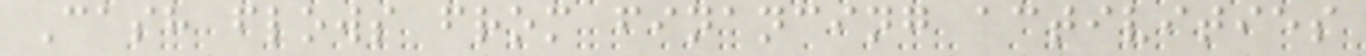Cash flows from financing activities
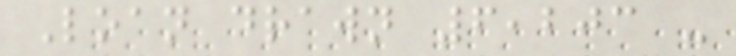Loan drawn 6,203 -
